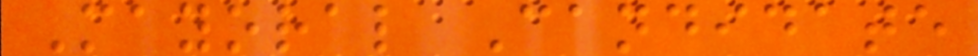Mayoral Candidate
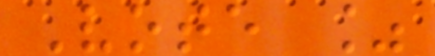Vote %
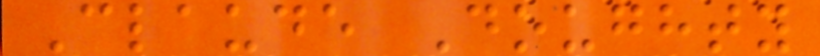Claude Doughty
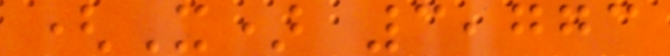(X) 3,773
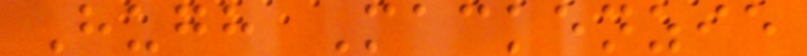Hugh Mackenzie
